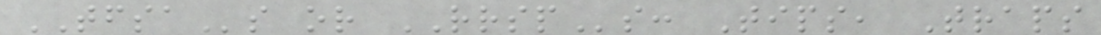TFSAs or RRSPs: Tips, Traps
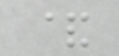&
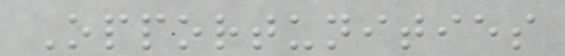Opportunities
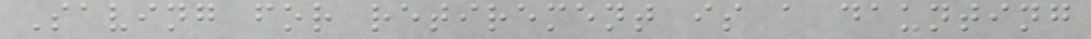Saving for retirement is a daunting
